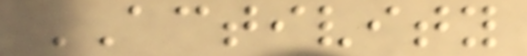ACTIVITY
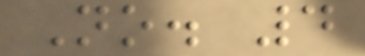No. 4
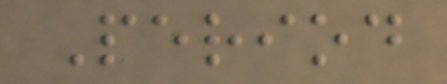Period
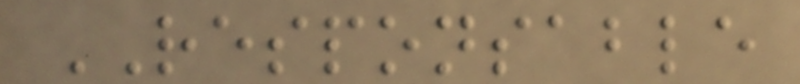RESPONSABLE
